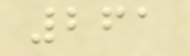261
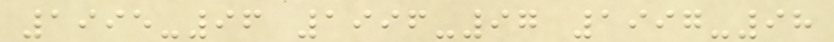1995-96 1996-97 1997-98
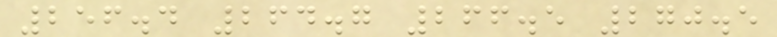256.4 264.7 266.5 270.5
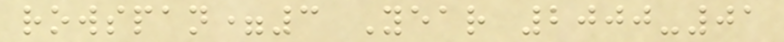rowspan=3 Year 2000-01
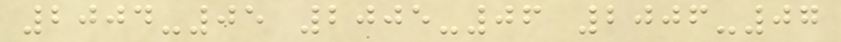2004-05 2005-06 2006-07
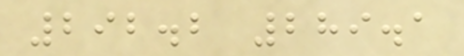292.2 289.1
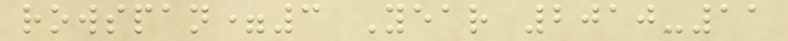rowspan=3 Year 2010-11
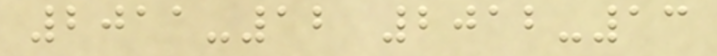2011-12 2012-13
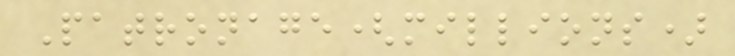Patronage(millions)
